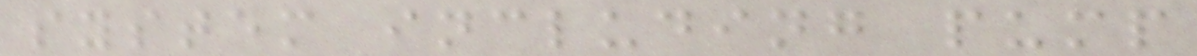system including pump
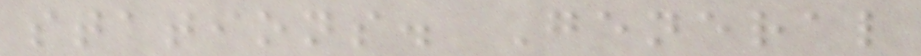stations. General
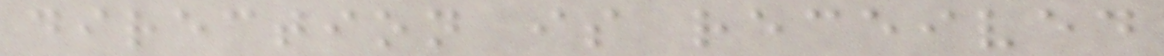direction is received
